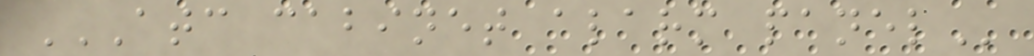ATC CABINET ALARM PANEL
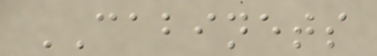CABINETS
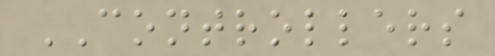CONTROLLERS
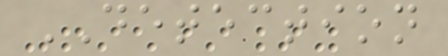DETECTION
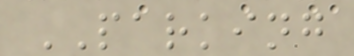PARKING
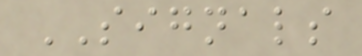SIGNALS
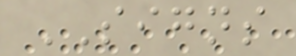SIGNS
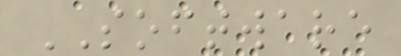SOFTWARE
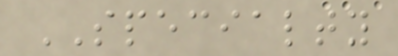SPECIALTY
